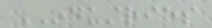INDUSTRIES
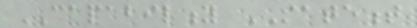CAPABILITY STATEMENT
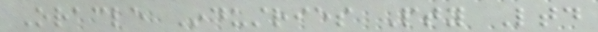Oracle Industries Pty Ltd
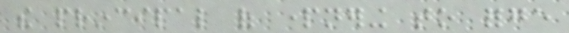the principal of partnering to forge
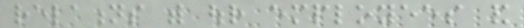relations with our employees and
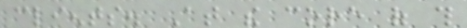clients. At the core of this
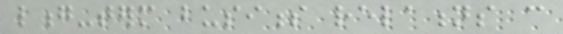long-term business relations can
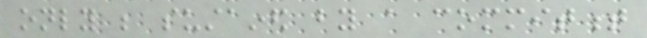only be sustained by a commitment
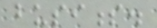business.
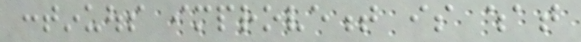continuous improvement is what
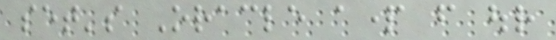set's Oracle apart from our
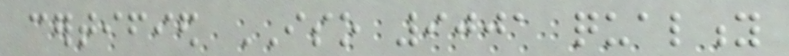certified ISO 9001 quality
